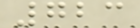723
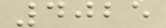4025
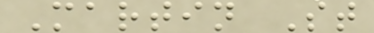Martin St
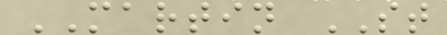MARTIN ST
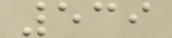539
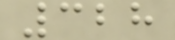328
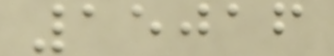15016
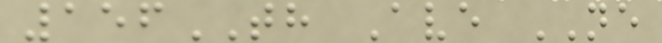156TH Ave NE
